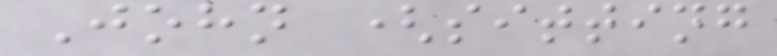John (sitting
